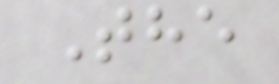The
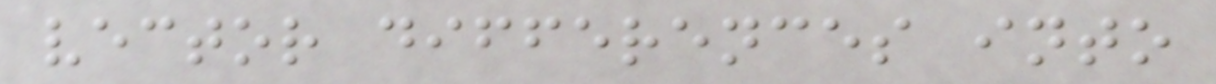vector differences into
